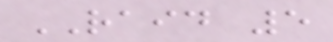RAID 5
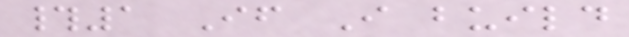#1 If I build
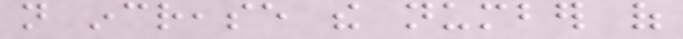not increase the number of
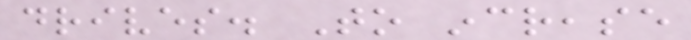drives. To increase
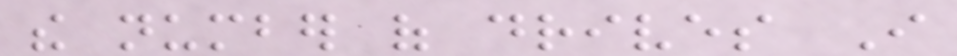the number of drives I
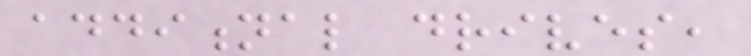additional drives,
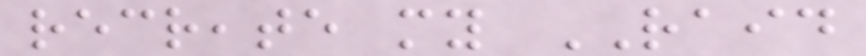recreate my RAID
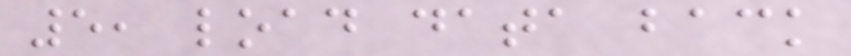5, load data back
